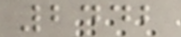2442
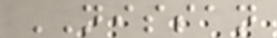NISSAN
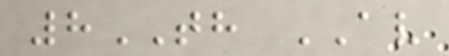8TH AV
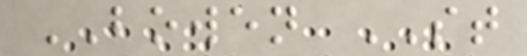BOWEN ST
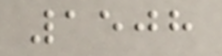1508
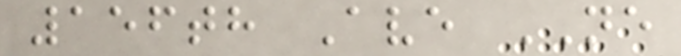156th Ave NE
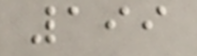199
